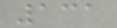131
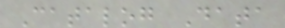Catalog Data
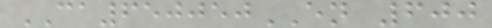CA650050EN 600
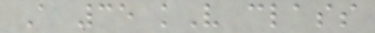A 35 kV class
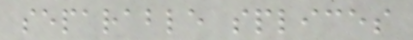separable splices
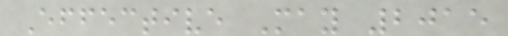Effective May 2015
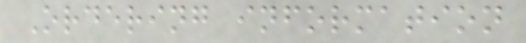Ordering information
